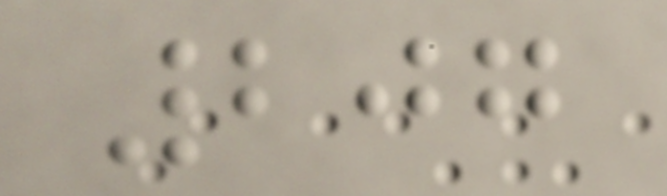207
